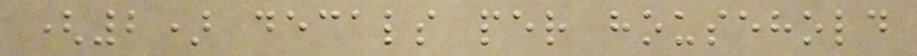(2) decals per household
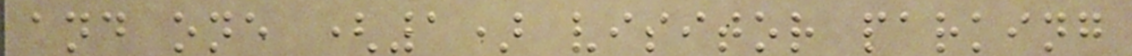and one (1) visitor parking
